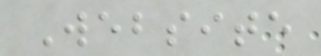Website
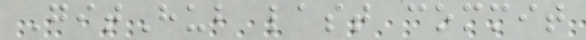GitHub last commit
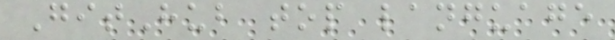GitHub top language
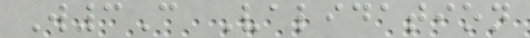W3C Validation
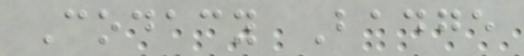Codacy Badge
